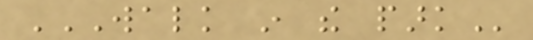WALK IN THE PARK
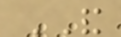AND
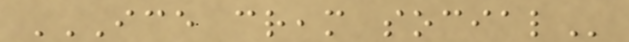ICE CREAM SOCIAL
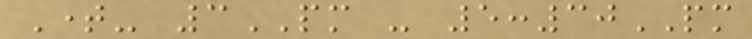Time- 3PM - 5:30PM
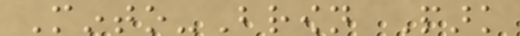Minto-Brown Park
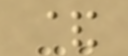&
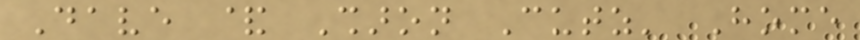Dave & Sharon Cutz' Home
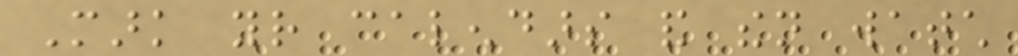Mark your calendars and then watch
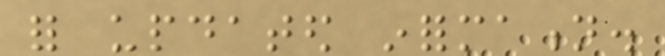for updated information.
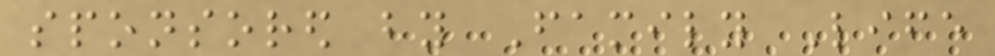sponsored by Family Life
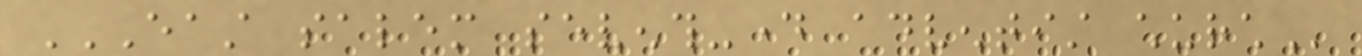EAST SALEM SEVENTH-DAY ADVENTIST CHURCH
